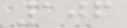106
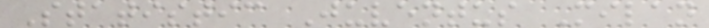Statistic Juventus Milan
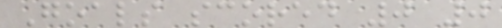Goals scored 0 0
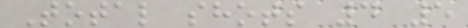Total shots 4 5
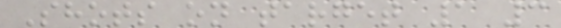Shots on target 1 3
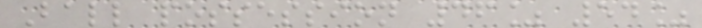Ball possession 46% 54%
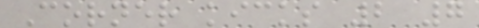Corner kicks 2 7
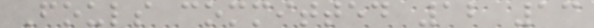Fouls committed 12 13
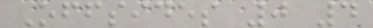Offsides 0 4
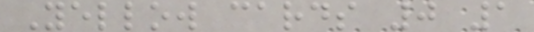Yellow cards 0 1
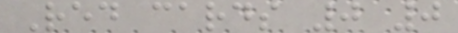Red cards 0 0
